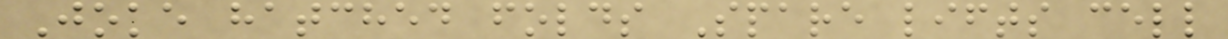Joke hatched folds Spare lifts cell
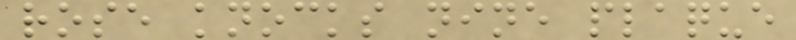rose knocks nine plaque
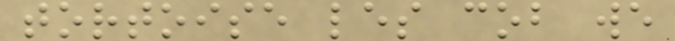tortoise les cob we
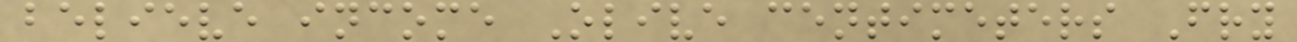believe income Olive centimeters Fry
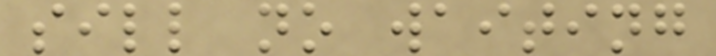sill no waiting
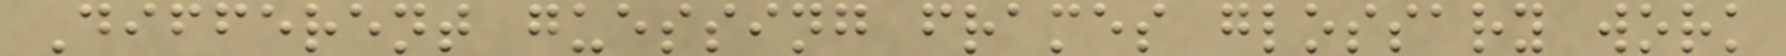Different guessing frames glossary work
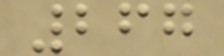267
